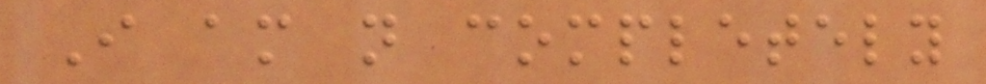I am not completely
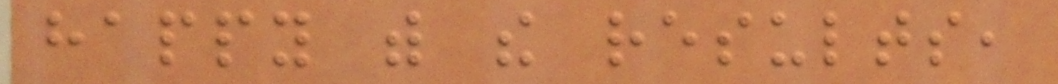happy with the results,
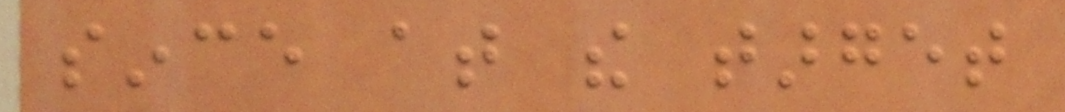since at the target
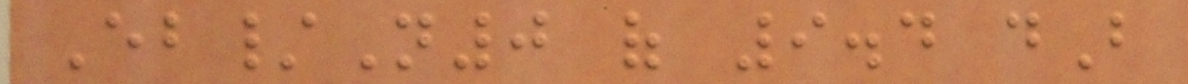Eb/N0 of 9.4 dB
